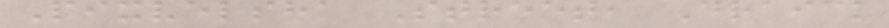Pixvelsha Street, Draick
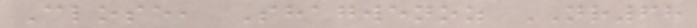Close, Shagwenoz NR68
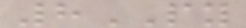8PY
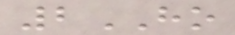2HO
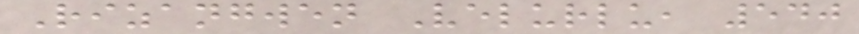Rizangwen Velurlu, 540
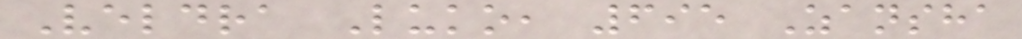Veldra Luko, 695 Zansha
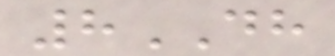8DH
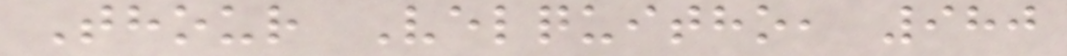Thour Velquitho, 980
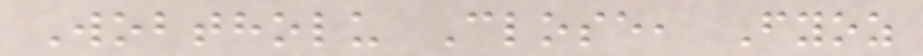Wobtholu Close, Fyoz
